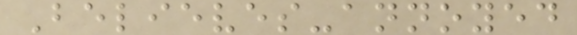Believes-annoyed
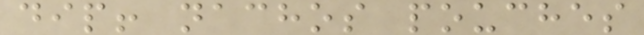dip! nachos pouches
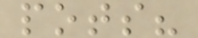pots?
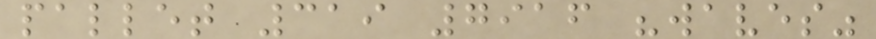pallet 319 7916 "waves"
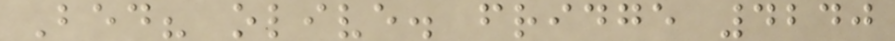Bed? olive. fridge 4240
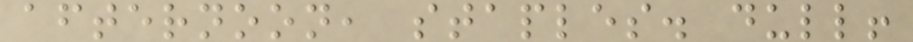afternoon, staples. dull!
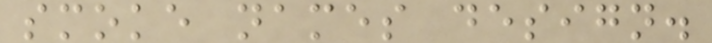smoke names design.
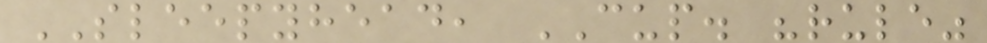SLEEPYHEAD, CUP. "rule"
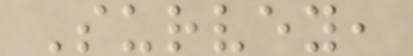Survey,
